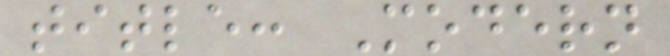title: Modern
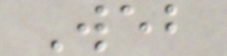Web
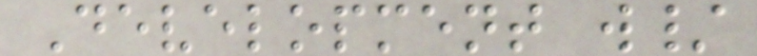Development w/
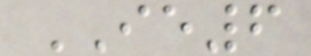IE6
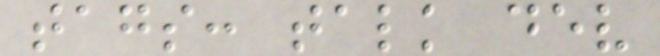tags: talk dev
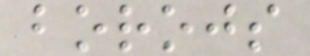borojs
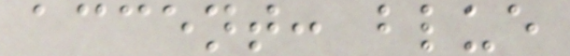accent: blue
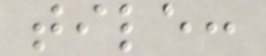tile:
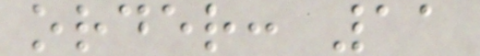order: 11
